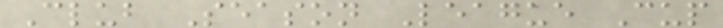Club Season League Cup
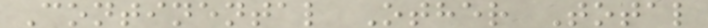Continental Other Total
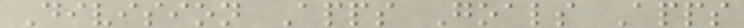Division Apps Goals Apps
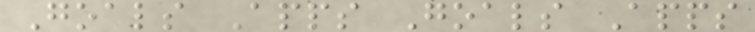Goals Apps Goals Apps
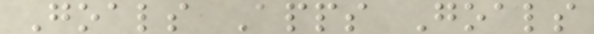Goals Apps Goals
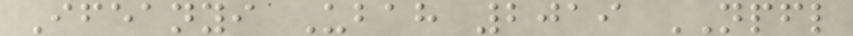Ifeanyi Ubah 2019 NPFL
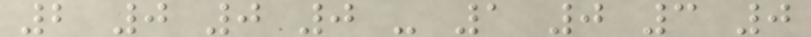2 0 0 0 - 1 0 3 0
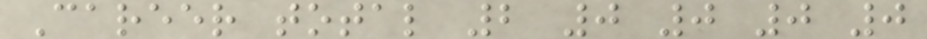Career total 2 0 0 0 0
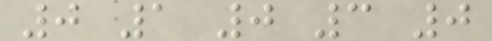0 1 0 3 0
